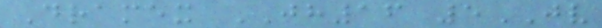Dramex JH16 5JV
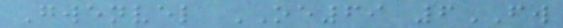Gwenvel OE69 6FW
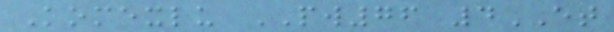Komexlu PW76 4ET
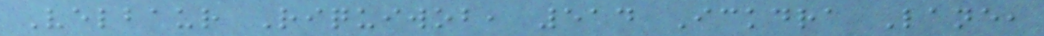Velbaur Riquiwob, 514 Ickdra Lane,
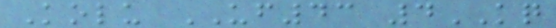Kolu UF43 4KQ
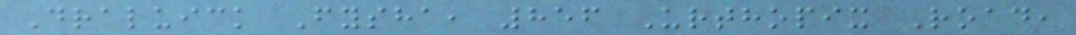Draluick Fysha, 856 Urthopix Road,
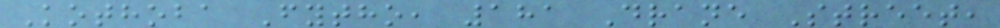Kothoba Fytho, 181 Drane Street,
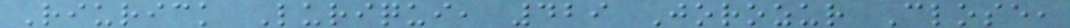Riurick Luriqui, 429 Jorozur Close,
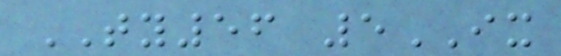TY56 5IX
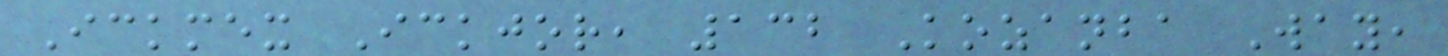Ickmex Ickjor, 132 Kozanba Way,
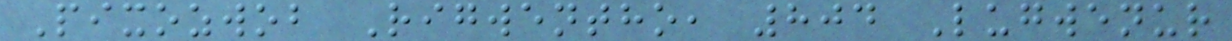Pixozwob Rigwentho, 804 Lugwenur
